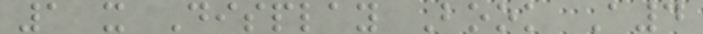1 x Display Book A4
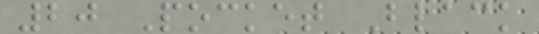20 Pocket Black
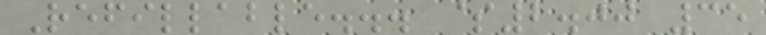Refillable... $2.00 35
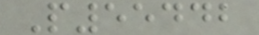P55442
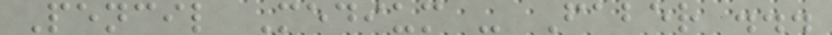Pencil Medium - Faber ...
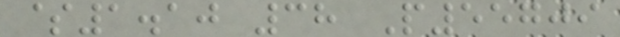$1.10 38 P55709
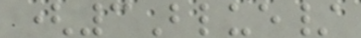(3Blue/
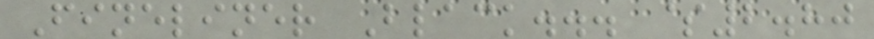Fineliner Black... $2.80
